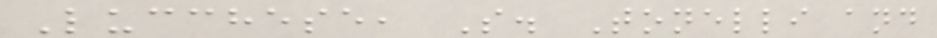Lucchese, S. Tonelli and
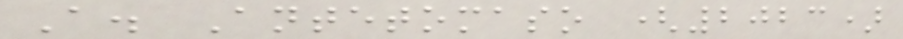A. Antetomaso (2023)
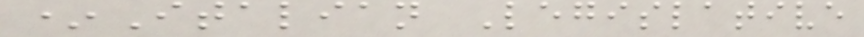*Italian Legislative
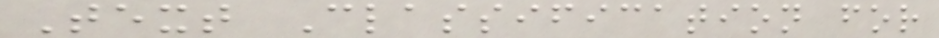Text Classification for
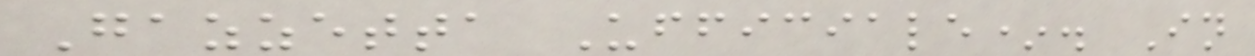Gazzetta Ufficiale*. In
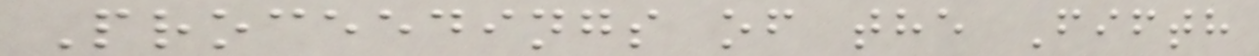Proceedings of the Fifth
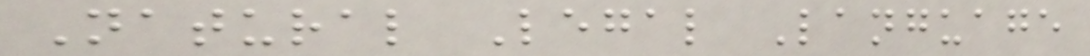Natural Legal Language
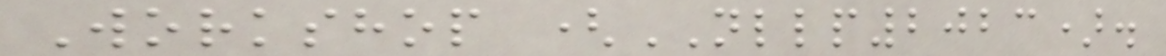Workshop (NLLP2023).
